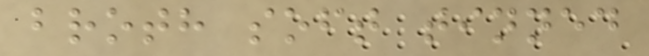broth soft tinned
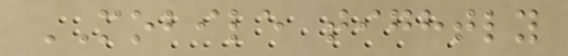MOBILE tightly
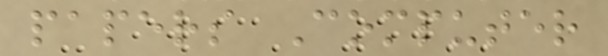papers Computer
